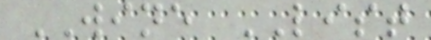WINE LIST
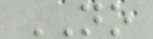NO
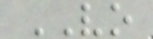VO
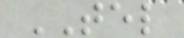TEL
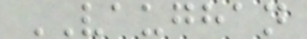VAUGHAN
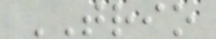TRIO
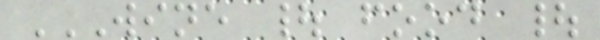WINE | FOOD |
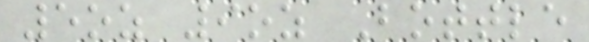5oz 9oz Bottle
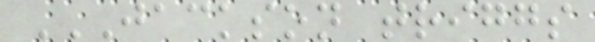JACKSON TRIGGS
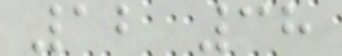12 38
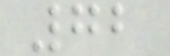72
